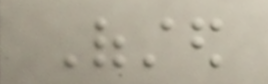Ofsted
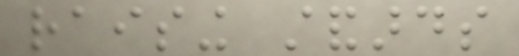raising standards
